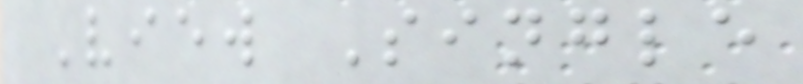View Single
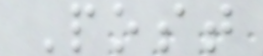Post
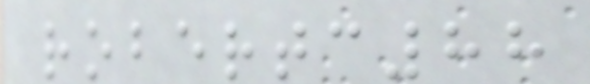robertc88
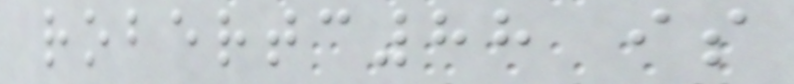robertc88 is
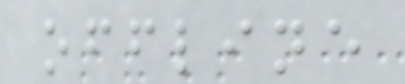offline
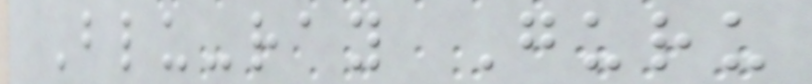Blu-ray Guru
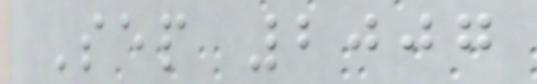Sep 2007
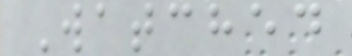Watched
